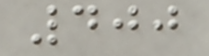400
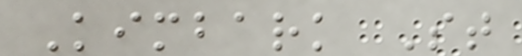Kimbark St
